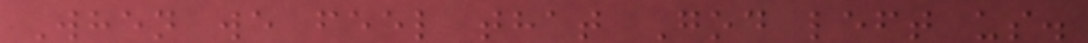When we feel that God left us.
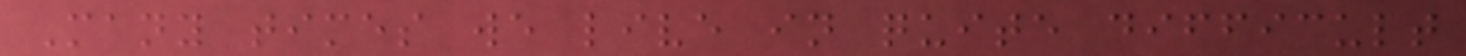Many times we live in quite difficult
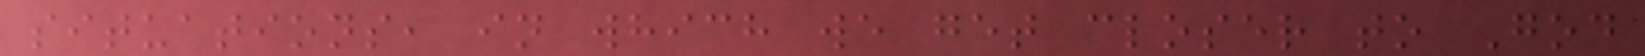situations, in which we get closer to God
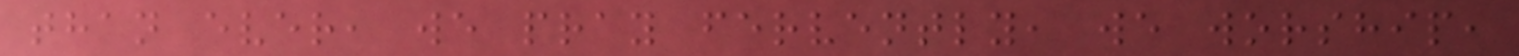than ever, we pray fervently, we worship,
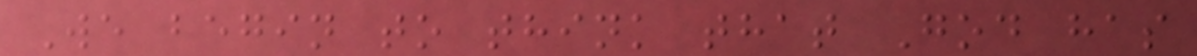We begin to think that God has
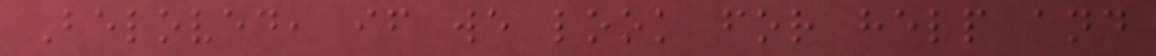Beloved, if we look for help and
